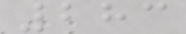283
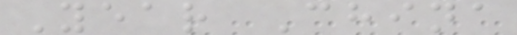Year China
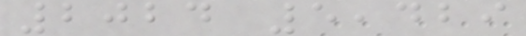2024 5,429
